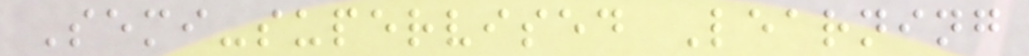Semi-supervised Learning
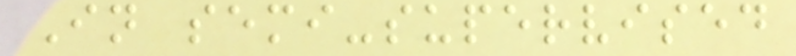In semi-supervised
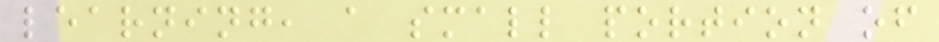learning, a small portion of
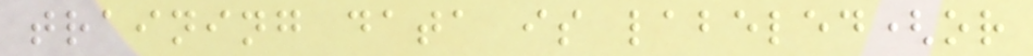training data is labeled(or
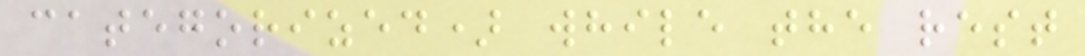categorized) while the rest
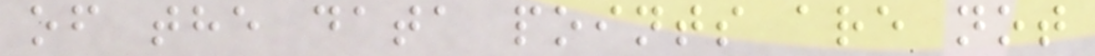of the data points are not
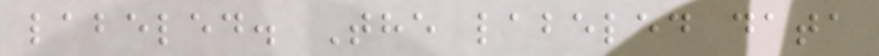labeled. The labeled data
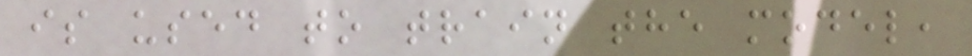is used to train the model,
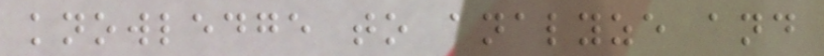knowledge to analyze and
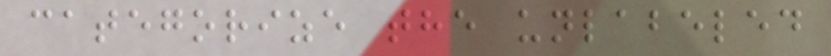categorize the unlabeled
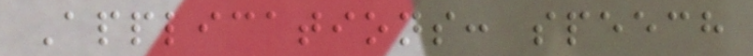Applications: speech
